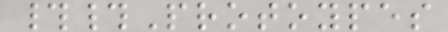##Protoypes
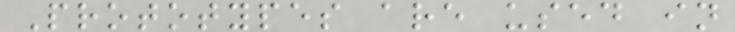Prototypes are used in
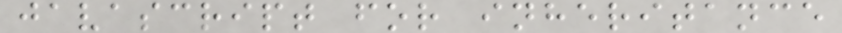javascript for inheritance
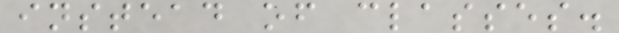instead of classes.
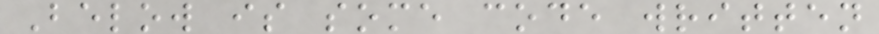Below is some code written
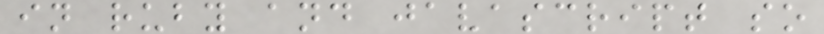in ruby and javascript so
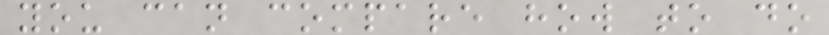you can compare how to do
